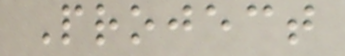Project
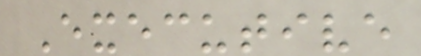Executive
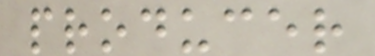producer
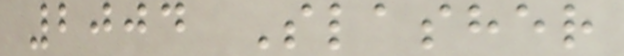2004 Slasher
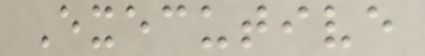Executive
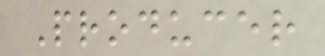Producer
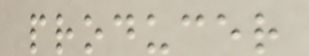producer
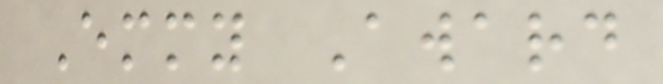Emmy Award
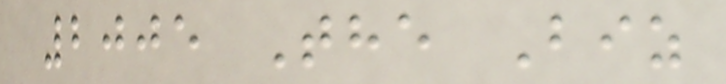2005 The Biz
